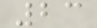23
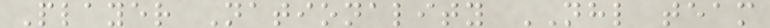Player Nationality NHL team
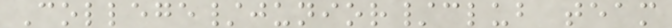College/junior/club team
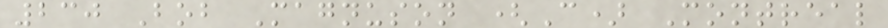230 Bob Magnuson (C) Montreal
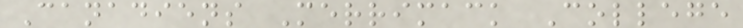Canadiens Merrimack College
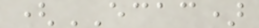(ECAC)
